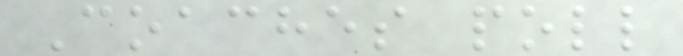Coaches poll
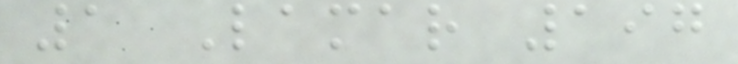1 Lamar 197
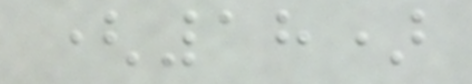(18)
